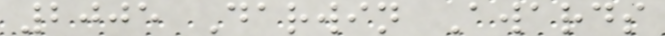2005 Darwin Awards
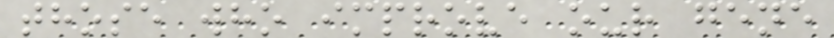those who improve our gene
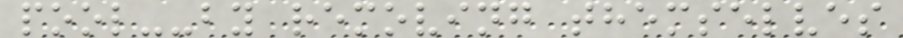pool--by removing themselves
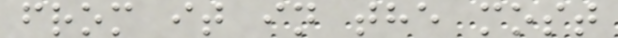from it in the most
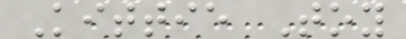Kittie Toy
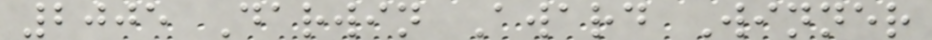2005 Darwin Award Winner
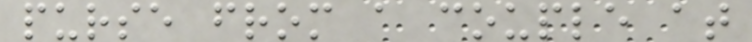purse from a couple at
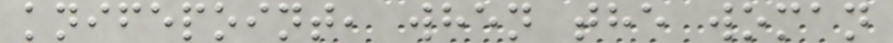knifepoint, when the woman
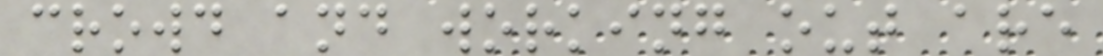crowd and working out are
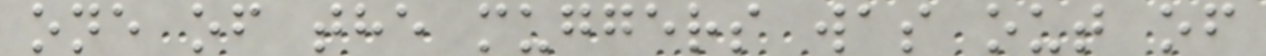one of the muggers was out of
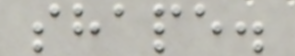shape.
